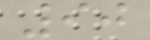90
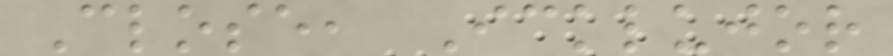Close, Icklujor
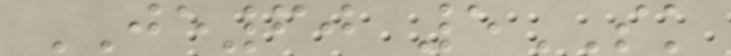JE60 5SK
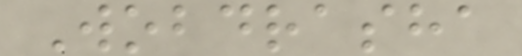Wobdrasha
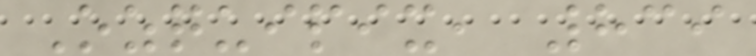Ozquipix, 839
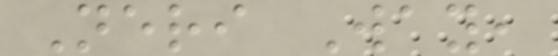Neri Way,
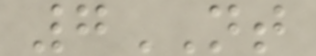7NT
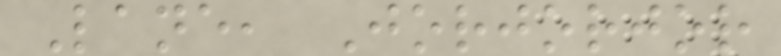Lane, Jorjorjor
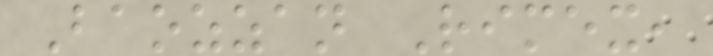Baozzan Rimex,
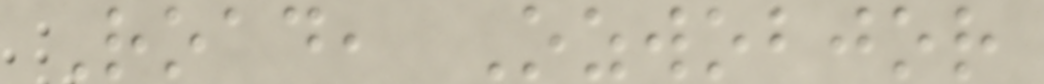Road, Ozwobjor
